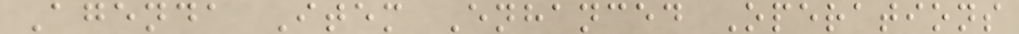Agenda Item Enhanced Operations
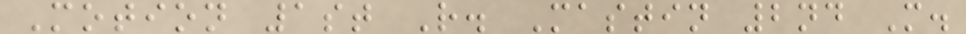Motion 1st R. Mastin 2nd M.
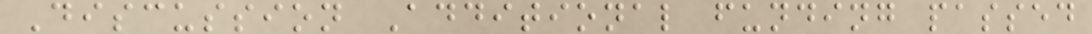Discussion Additional funding passed
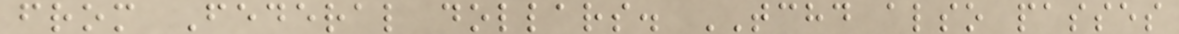from Federal dollars. TCHD also passes
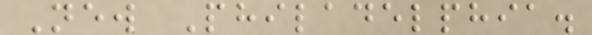New Philadelphia.
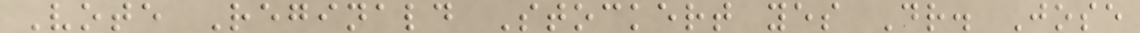Vote Reginald Stockert yes Dr. Jose
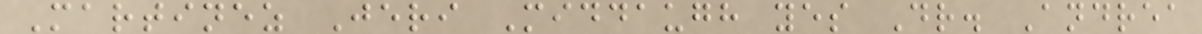Martinez Jeri Middaugh yes Dr. Andrea
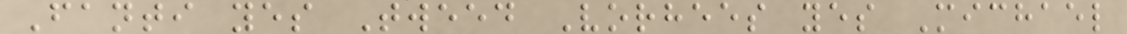Fanti yes Tweed Vorhees yes Michael
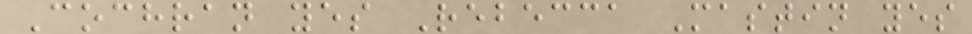Cochran yes Rebecca Mastin yes
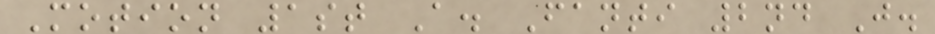Motion 1st A. Fanti 2nd J.
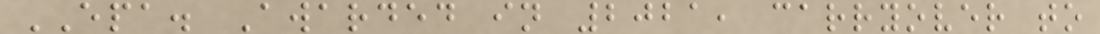EPA. Awarded in 2021, carryover to
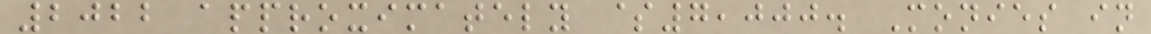2022 approximately $7,000. Monies in
